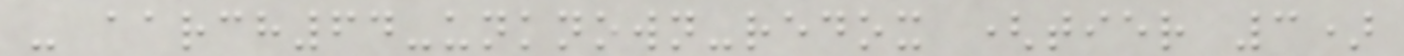- aarch64-unknown-redox (tier 3)
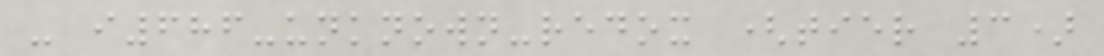- i686-unknown-redox (tier 3)
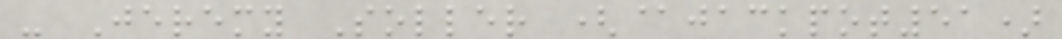- Jeremy Soller (@jackpot51)
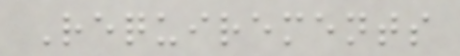Requirements
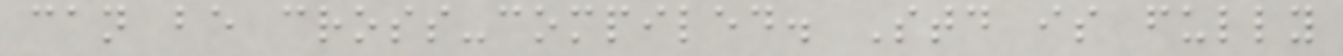can be cross-compiled. Std is fully
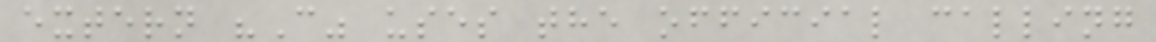extern "C" uses the official calling
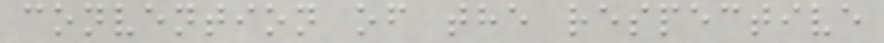convention of the respective
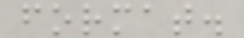format.
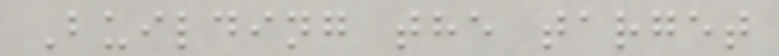Building the target
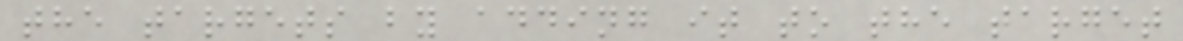the targets by adding it to the target
